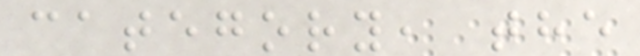category, the
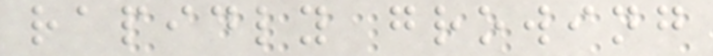rapidly growing
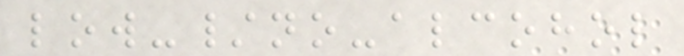low-/no-alcohol
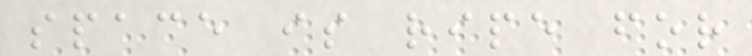space is ripe for
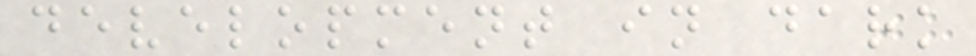development in dark
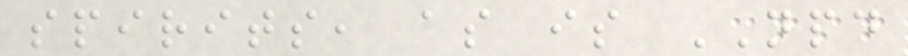spirits, as is NPD
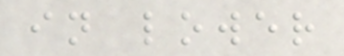in lower
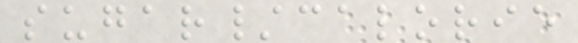sugar/calorie
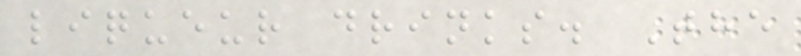liqueur drinks. The
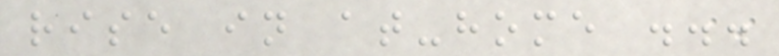rise in at-home ...
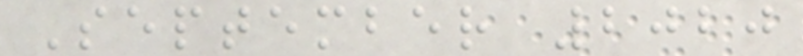September 2020
